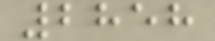2858
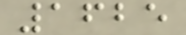1625
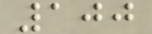100
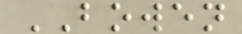BOWEN
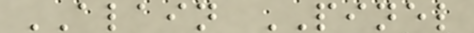ALAIN PINEL
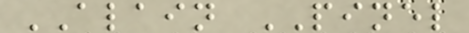ALAIN PINEL
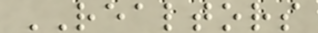REALTORS
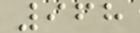968
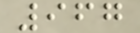967
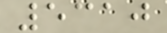5310
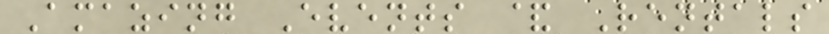Amazing Events & Rentals
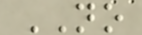NO
